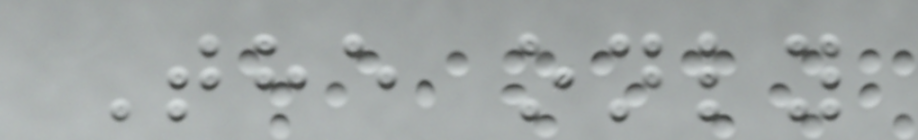The only
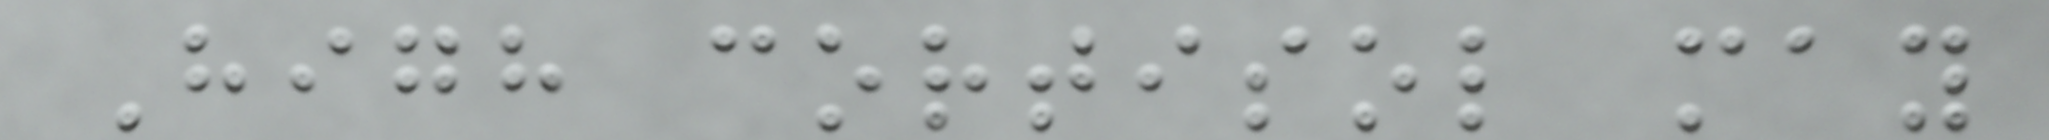High cortisol may
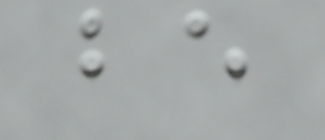be
